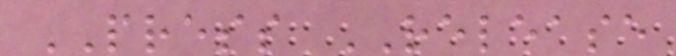PRESS RELEASE
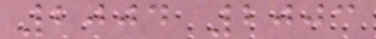2004 2003
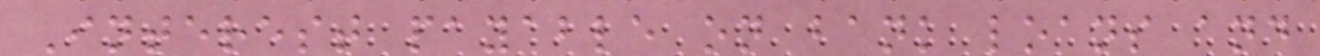Interest payable on bank loans and
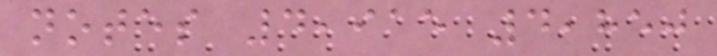notes 4,915 4,850
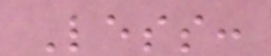Less:
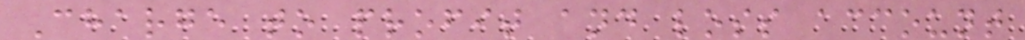Charge to profit and loss account
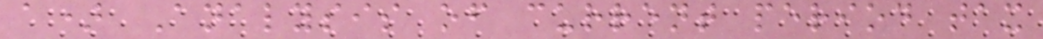a) Analysis of current period tax
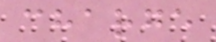charge
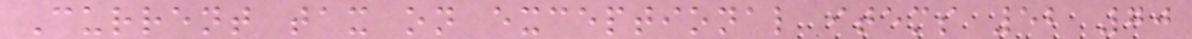Current tax on exceptional items 52 70
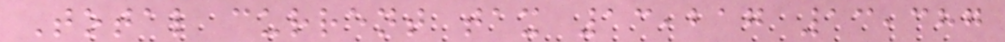Total current tax 13,217 13,387
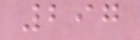297
